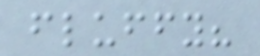fluffy?
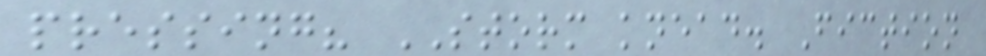pressing? STORM knead. Fiction
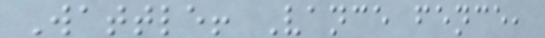Wattle! Vance fence,
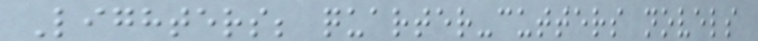Lighters; quarter-cutters novels
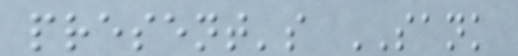present's SANK
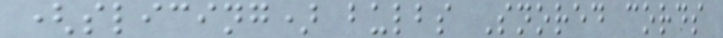(slicing) bulbs Snored cords
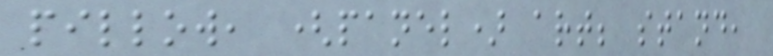pillow, (panel) art; stand,
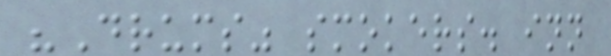"Drums" smokers. inn
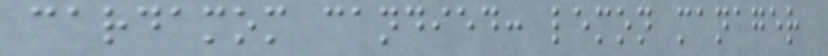cardamom candied: lemon manager
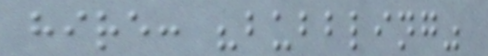hire: "bubbling"
